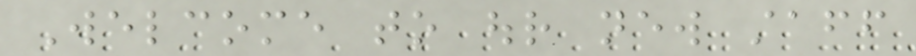Welcome to our new staff
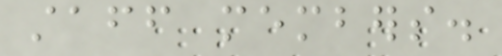staff members.
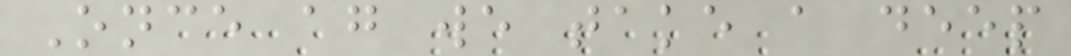Once again we take a deep
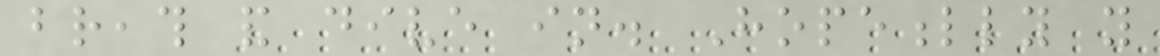breath and dive in. Hopefully you
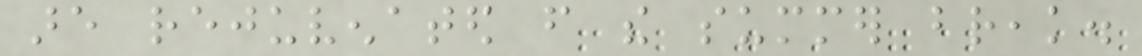are rejuvenated from the summer break.
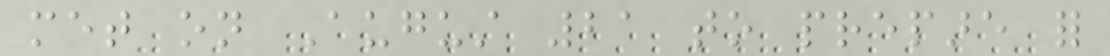met on August 21 to prepare for
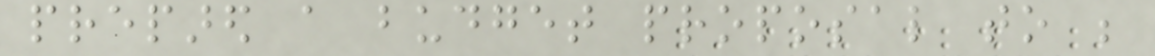prepared a budget proposal to be
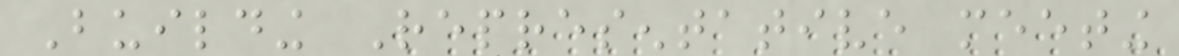Building Representative meeting
